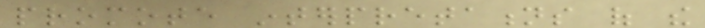promote interpretations of the
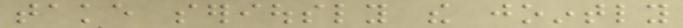take seriously the jointly
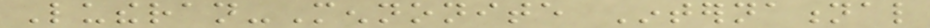Lutheran-Mennonite International
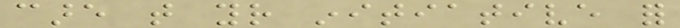care that your initiative for
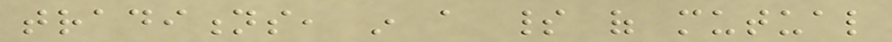traditions, in a spirit of mutual
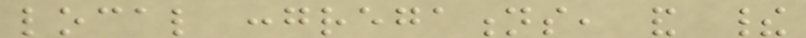local congregations, and their
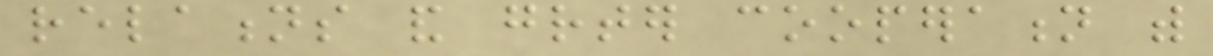relations and greater cooperation with
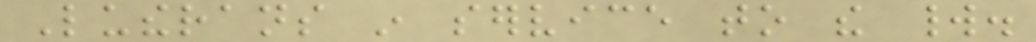Lutherans in service to the world.
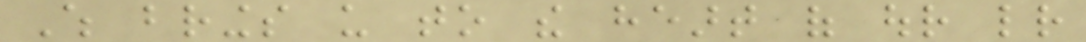Which brings us to the heart of our letter
